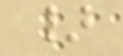}
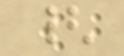{
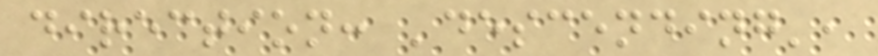direction: 'descending',
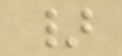}
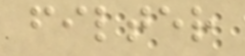filter
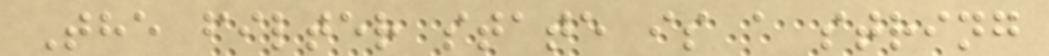The filter state is a string
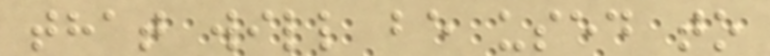that will be used to
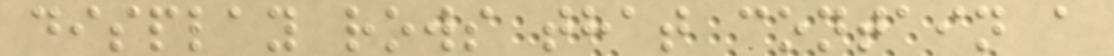display rows that contain a
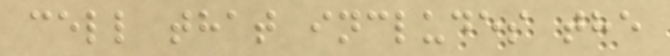cell that includes the
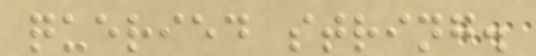queried string.
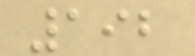192
